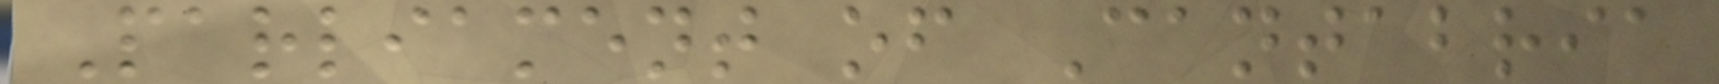Parliament of Cantabria
